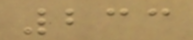233
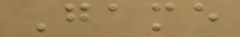Game
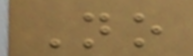No
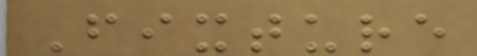Fixture
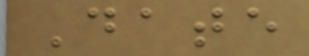Date
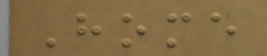Home
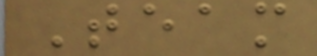Team
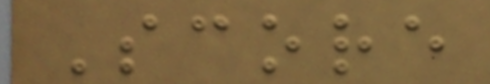Score
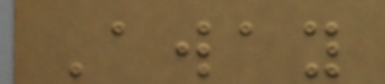Away
